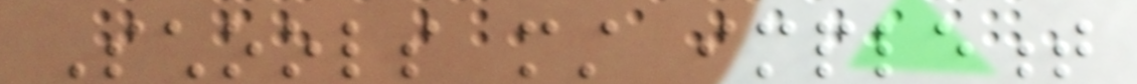Schools must implement
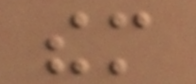them
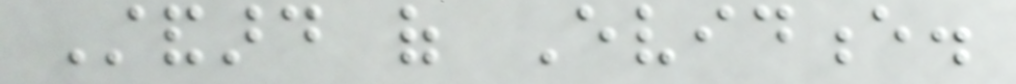Standard of Evidence.
